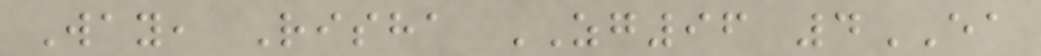Way, Risha ZG96 4EA
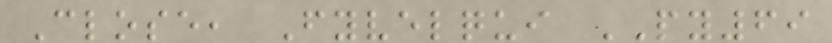Close, Fyvelqui PY69
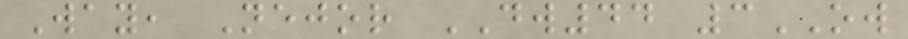Way, Nejor DW44 3OW
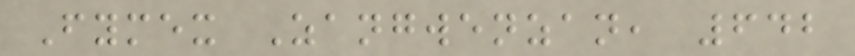Fymex Zangwenzan, 642
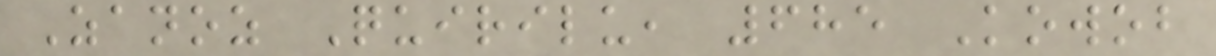Zanoz Quirilu, 685 Kowob
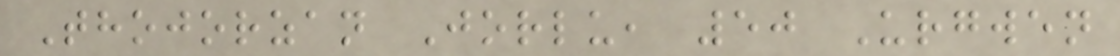Thojorzan Jorlu, 50 Urgwen
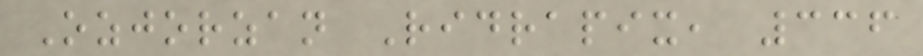Ozjorzan Ridrapix, 336
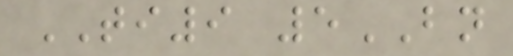TI9 5BN
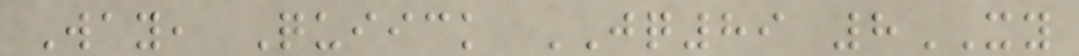Way, Quiick JQ89 8XY
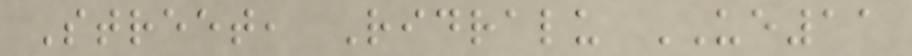Street, Ridralu UE11
